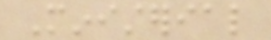Ministerial
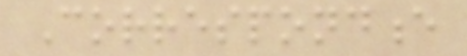Correspondence
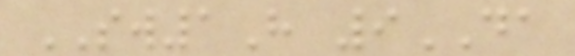SW1H 9DA
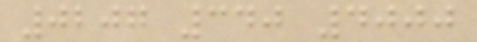0207 340 4000
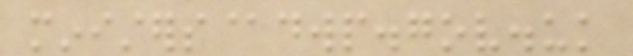ministers@dwp.gov.uk
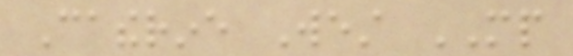Catherine West MP
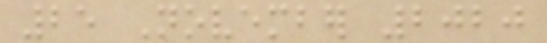25 November 2020
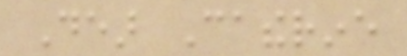Dear Catherine
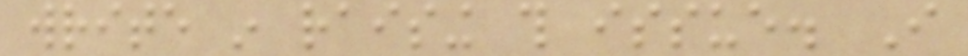write in raising this issue. I
